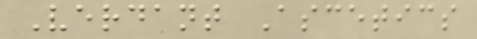Verdant Ascetics
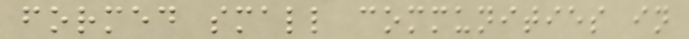formed small communities in
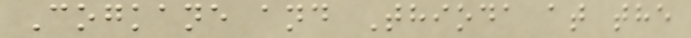Cogkane and Thioda at the
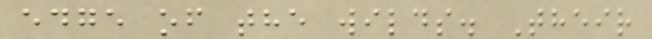edge of the wilds. Their
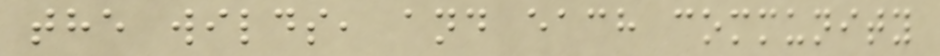the wilds, and each community
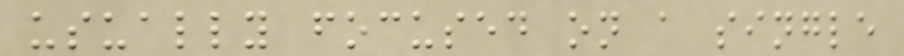usually focused on a single
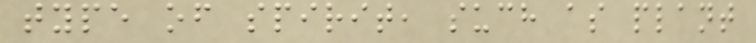type of spirit, such as plant
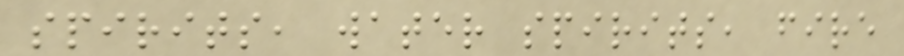spirits, water spirits, fire
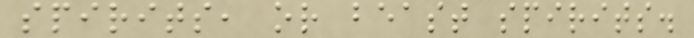spirits, or beast spirits.
